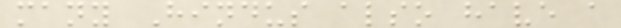many Hindus also have a
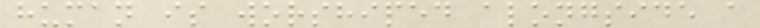human is worshiped alongside a
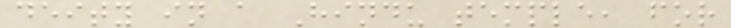deity in a Hindu temple, for
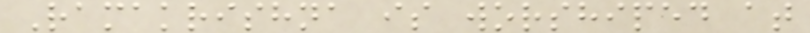Ramakrishna is worshiped at
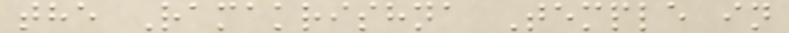the Ramakrishna Temple in
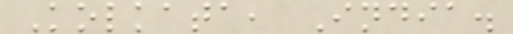Kolkata, India.
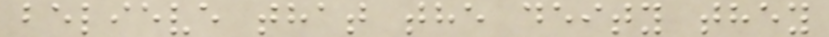believe that the deity they
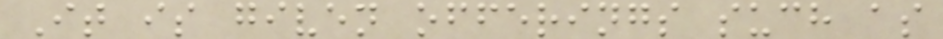It is given offerings such as
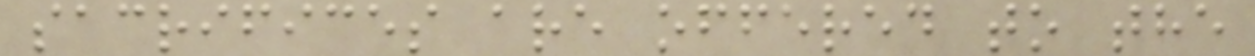sacrifices are offered to the
